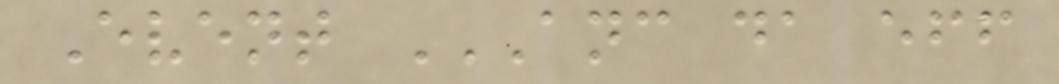Event ANC DA EFF
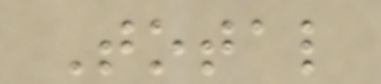Total
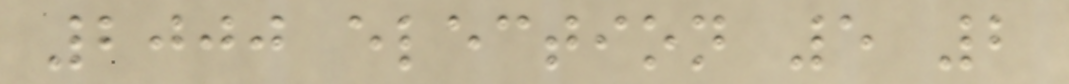2000 election 5 2
